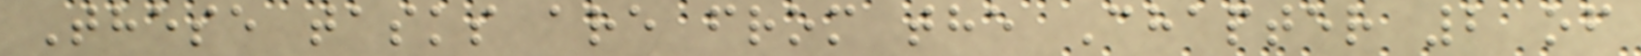These tasks are from the Chapter 2 of
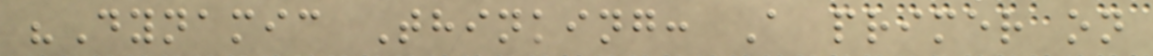"Dynamic Thinking: A primer on
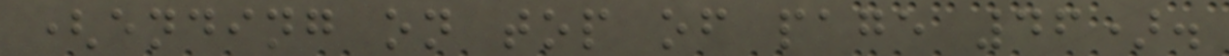(ending on top of page 46).
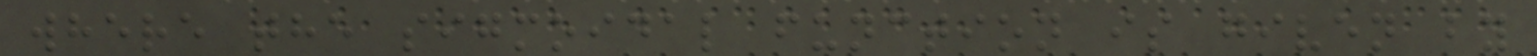where the sigmoidal function is given by
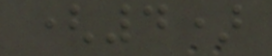(4)
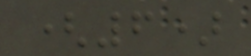(6)
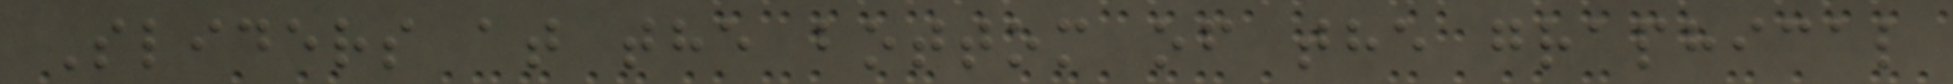Sliders at the bottom of the graphical
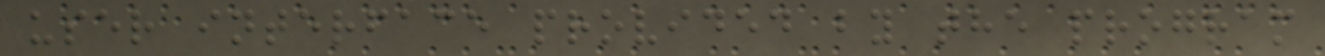user interface provided by the program
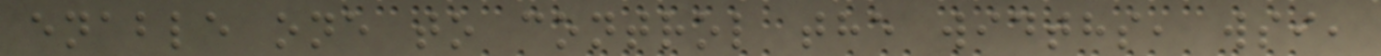enable one to control the widths, wsi,
